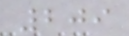209
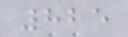825
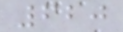620
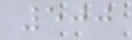500
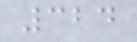324
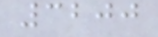3200
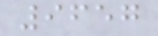9657
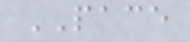PACE
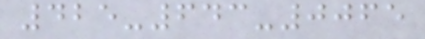425-643-0065
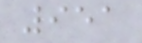951
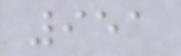951
